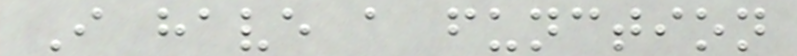I have a function
